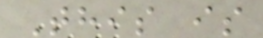This is
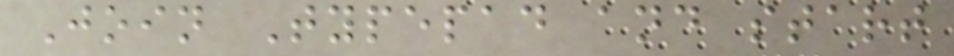Join Typepad and start
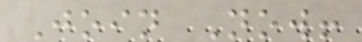Join Now!
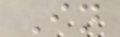In
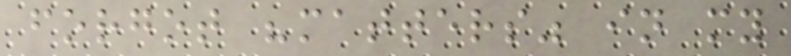forgot "matters" in my
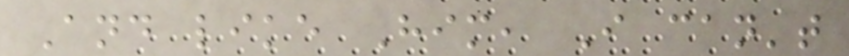And like Him, I can't
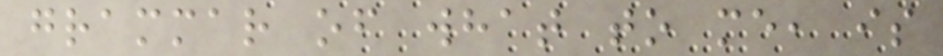grammar of what to me, is
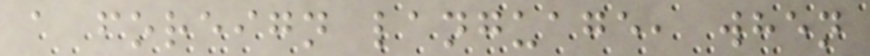a foreign language, when
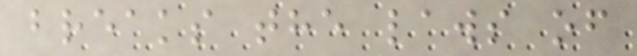breaks the laws of
